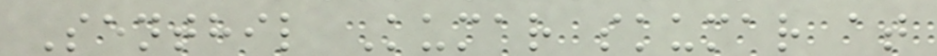Senthil Kumar skumar at
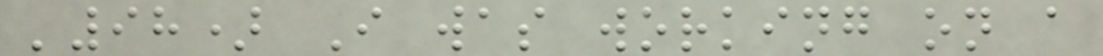'98) I was working on a
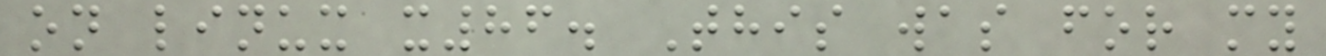on linux x86. This was for my
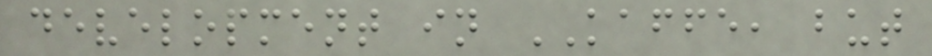development in KAFFE, but
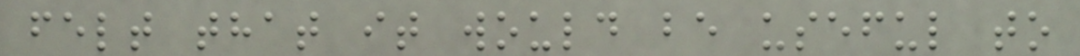felt that it would be useful to
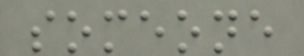someone
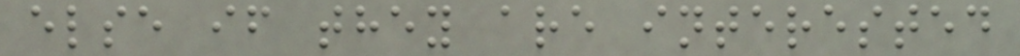else if they are interested
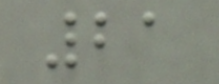21
